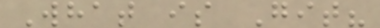What is Git?
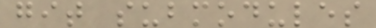git submodules
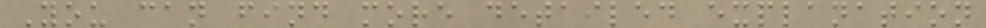You can find more detailed explanation
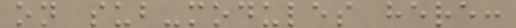on sub-modules here:
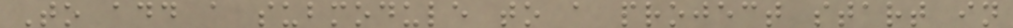To add a submodule to a project start in
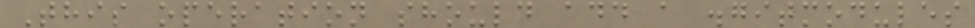This operation should add a .gitmodules
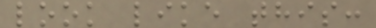look like this:
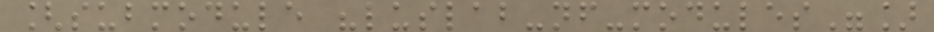[submodule "luslab-nf-modules"]
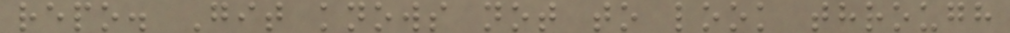repo. Git knows not to look through
